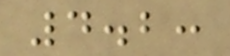4.2:
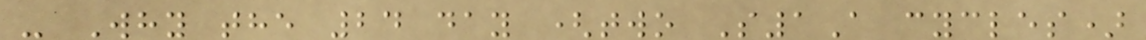- Why the 24 day (two S1A cycles)
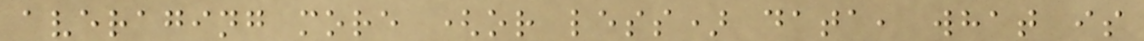averaging more (or less) data, what is
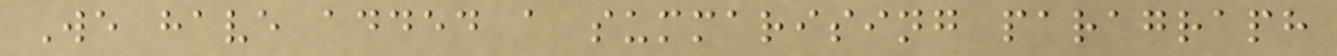We have added a summarising paragraph
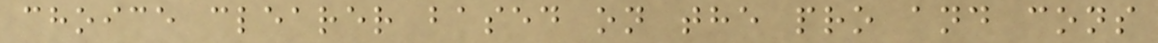choice clearer based on the pro and cons
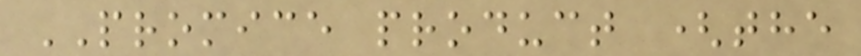PROMICE product (the
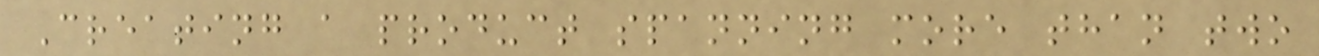Creating a product spanning more than two
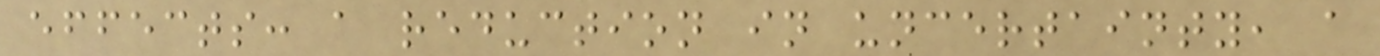effects: a reduction in uncertainty, a
